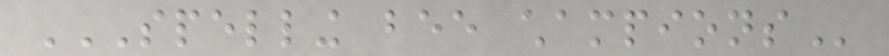SPELLING BEE CHAMPIONS
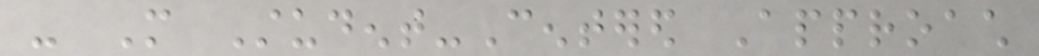- More Student-Centered Approach
